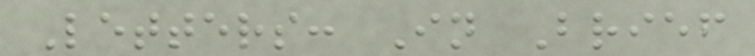Letters: In Brief
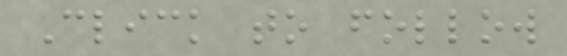Click to follow
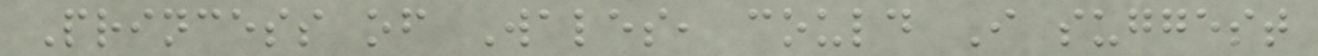Princess of Wales, could I suggest
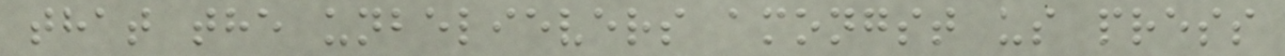that the unbelievers amongst us press
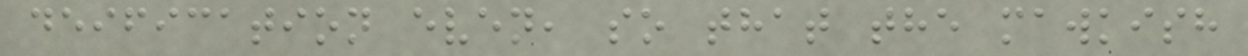deification even, so that the mawkish
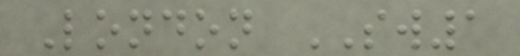London SW1
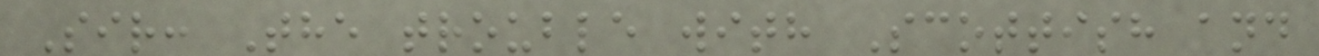Sir: The trouble with Scottish and
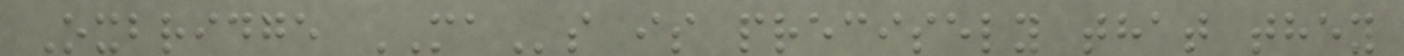Oxbridge MAs is precisely that they
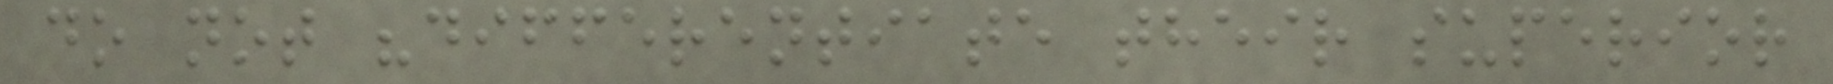do not "differentiate their superior
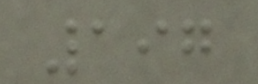197
